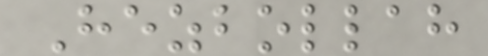Hezbollah
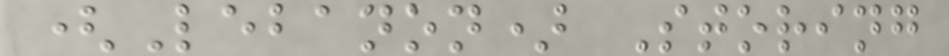(Lebanon) Storing
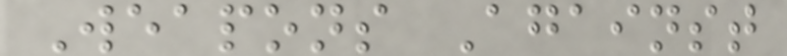Weapons Against
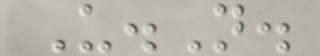U.N.
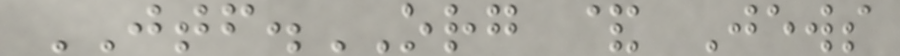JTF.ORG & Jews
